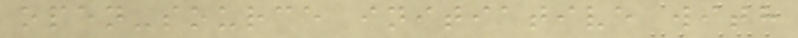open-source initiative with
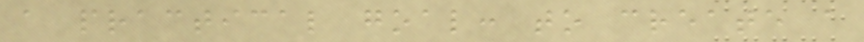a practical goal: to create a
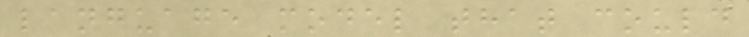language model that could
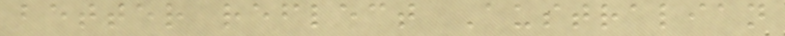better reflect Australian
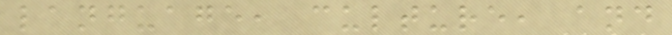language, culture, and
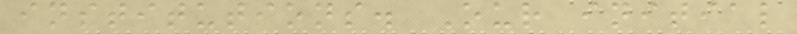institutions. Our initial
